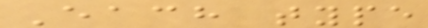Each type
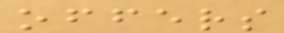offers
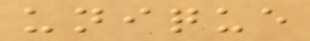unique
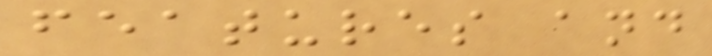features and
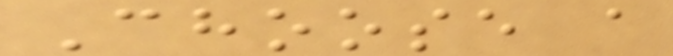Choose a
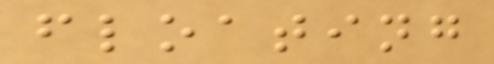floating
